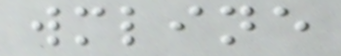wmline
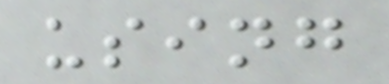using
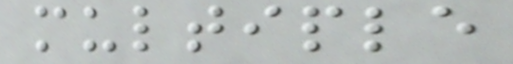multiple
